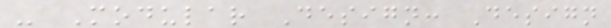- Modular Design: Design
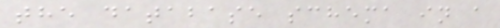the database schema in a
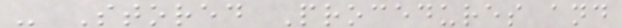- Stored Procedures and
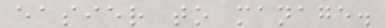easier to manage.
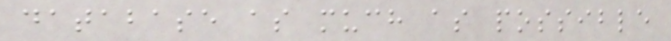database as much as possible
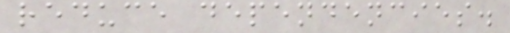reduce dependencies.
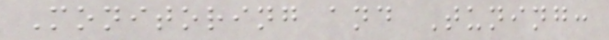Monitoring and Tuning:
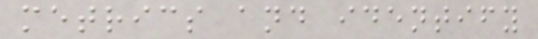metrics and identify
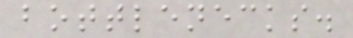bottlenecks.
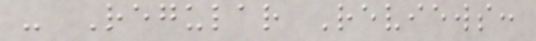- Regular Reviews:
